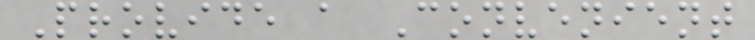Provide a Convenient
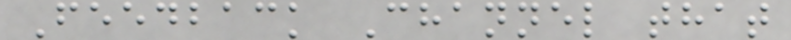Feedback Channel that
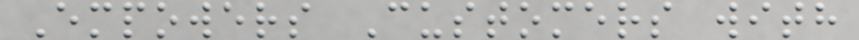Empowers Customers with
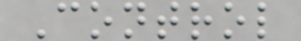Control
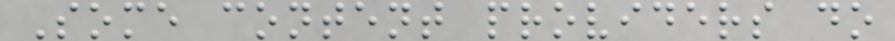Some content providers do
